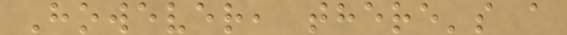However, there's a
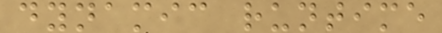dynamic runtime
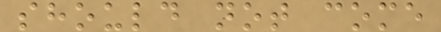should not come
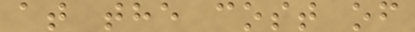at the cost of
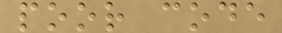poor code
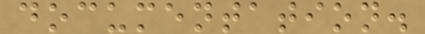documentation.
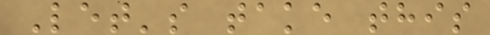Let's take this
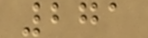271
